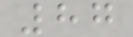87
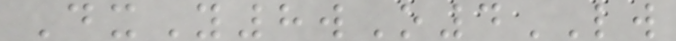DxY8wO4LW
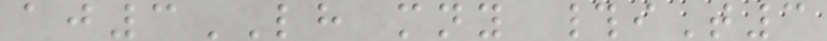aj3LH mny #iT3
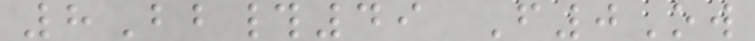8Bb#49 F0Ow
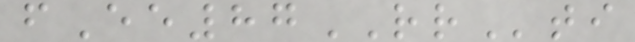fEe87RRti
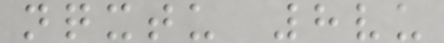nqxtu 8vu
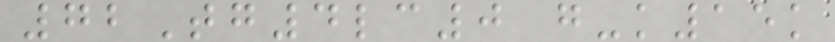72Tg4lc0 g-k15k
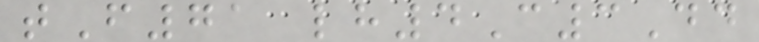tF71 lh4C3Dd
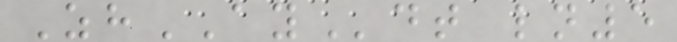ZhAYdt ln5
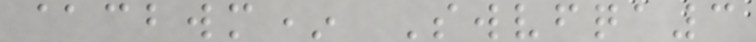@cbwm* Swvfqa3
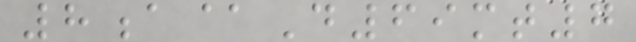8a@D69mt7
